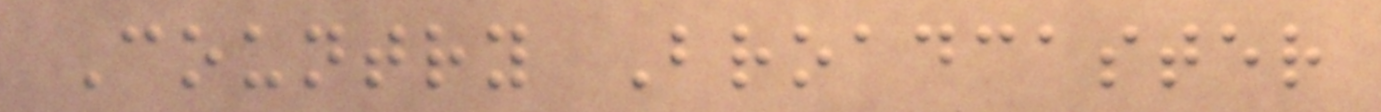Country Broadcaster
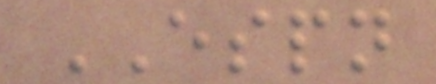ESPN
